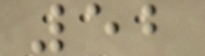52
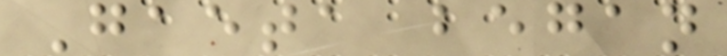Gaeta began
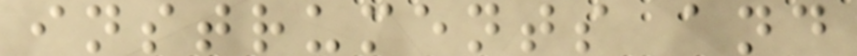instruments and
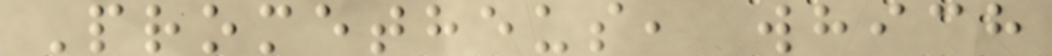Prometheus, which
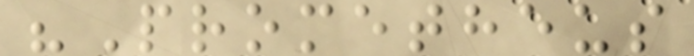"Prometheus
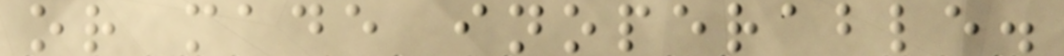or made inoperable.
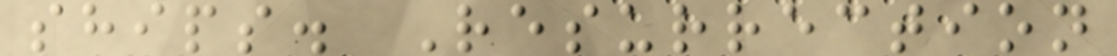ships. Resurrection
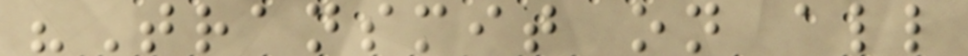"Transmit on all
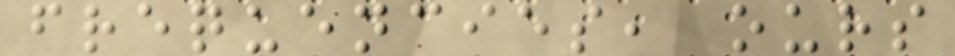frequencies, ours
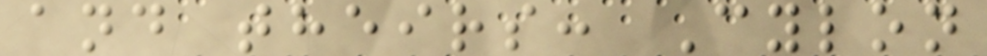and theirs: Cylon
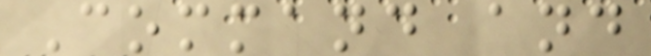Command and
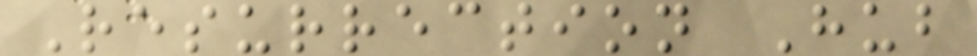Resurrection Hub
